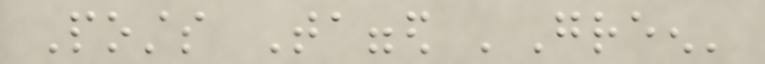Posts Tagged 'Green'
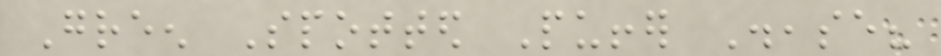Green Spotted Puffer Disease?
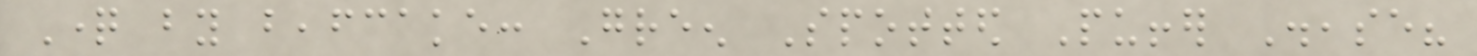Question by beafcake: Green Spotted Puffer Disease?
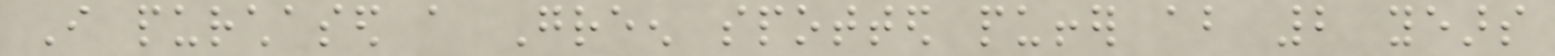I purchased a Green spotted puffer about 2 years
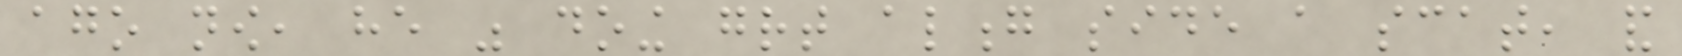ago now, he was doing great along side a scat, and
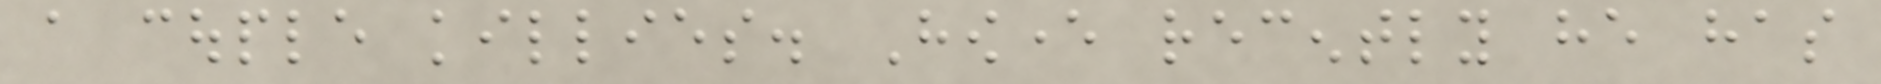a couple killies. However recently he has
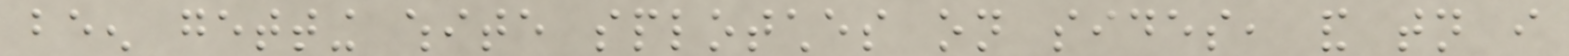been getting white splotches on sides, and tonight i
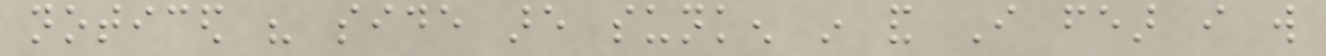noticed his side are sunken in and I fear i will
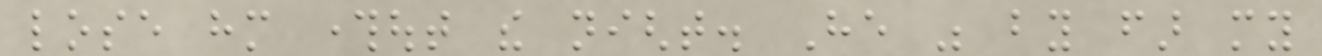lose him throughout the night. He was by far my
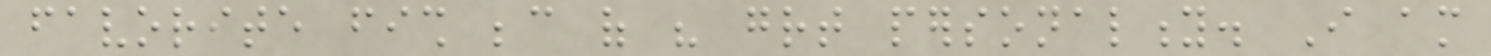favorite fish because of his great personality. I am
